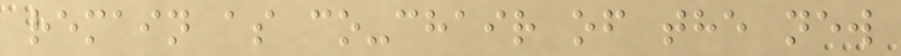remain as co-chair of the new
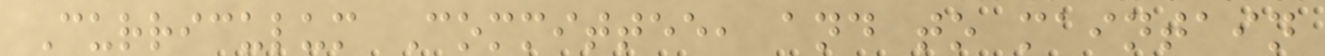Curriculum Committee, and to maintain
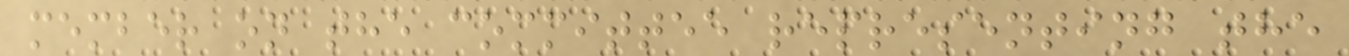member on the committee representing the
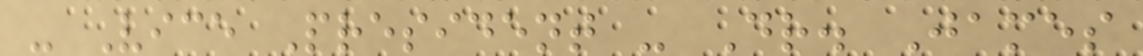- Vice President - Dr. James
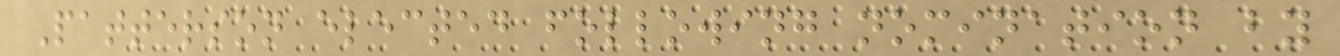Patterson elected following nomination by
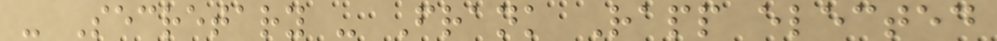- Secretary - Frank Rapp elected
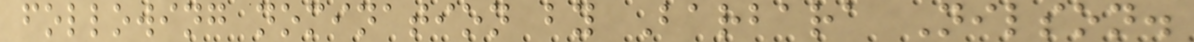following nomination by Barbara Nilson.
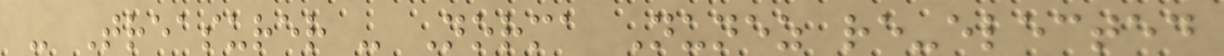- Treasurer - Norma Nunez re-elected
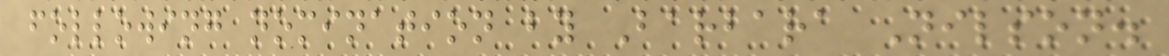following nomination by Barbara Nilson.
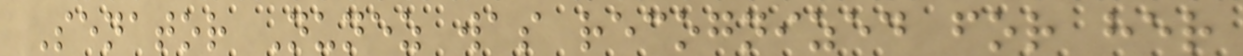Senator Nunez was recognized for her
